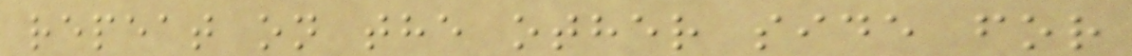repeat on the other side for
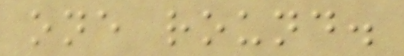one round.
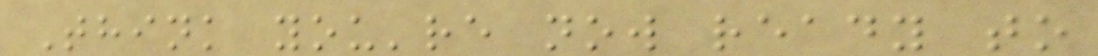Think you're now ready to
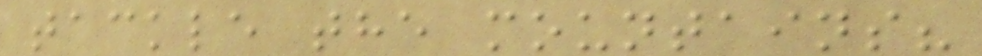tackle the mountains?
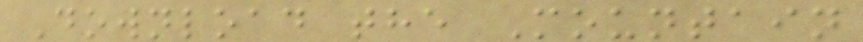Download the Mountain
